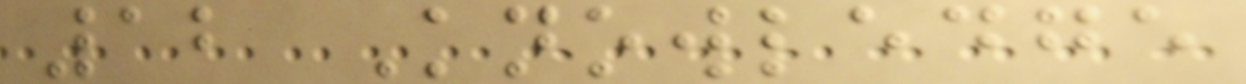12 Knowledge
